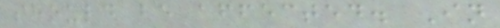should be affected. In
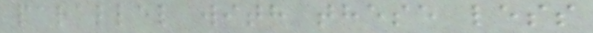parallel with these less
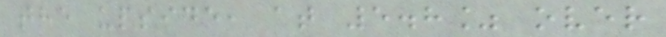the upside, at 5.8% over
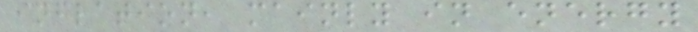inflation, mainly in energy
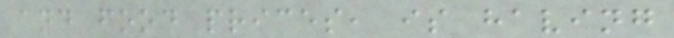and food prices, is having
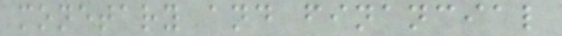monetary and financial
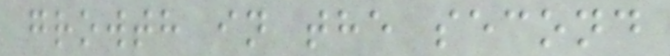growth in the second
